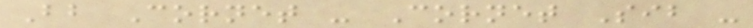Bb Cornet - Cornet Sib -
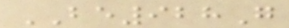BE928G
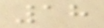18
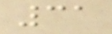31
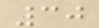30
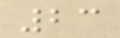23
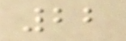22
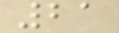21
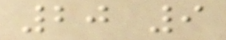20 9
